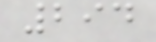294
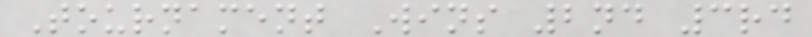Tournament Wins 2nd 3rd
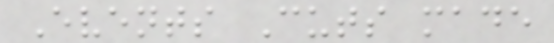Events Cuts made
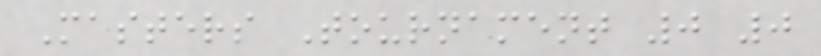Masters Tournament 0 0
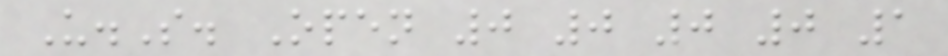U.S. Open 0 0 0 0 1
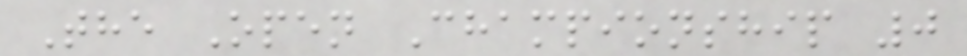The Open Championship 0
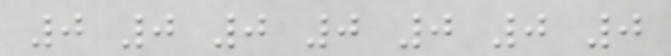0 0 0 0 0 0 0
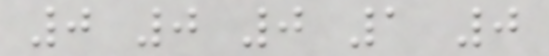0 0 0 1 0
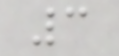3
